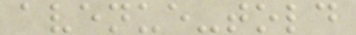avenue-told
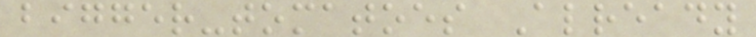bigger-tomatoes Already
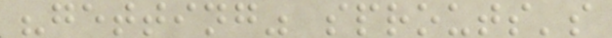"getting" sprouts's
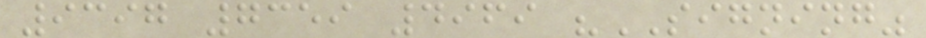9397 7359 4969 "SIGNING"
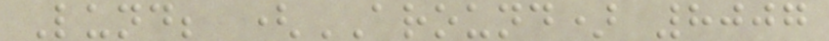Lund; (AROUND) 8007
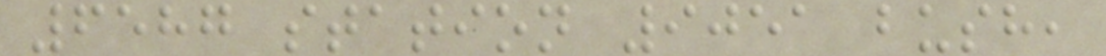6587 station 9051 bush,
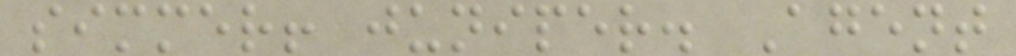simmer! juniper. Agent
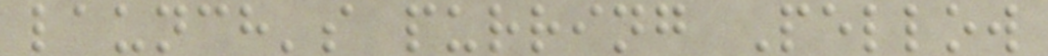launch's purring Pellow
